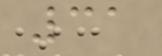31
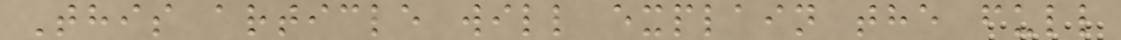This article will explain the full
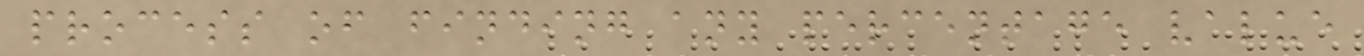process of finding any percentage value
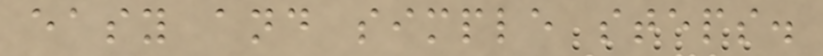easy and simple steps.
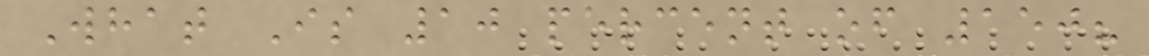What Is 10 percent of 150?
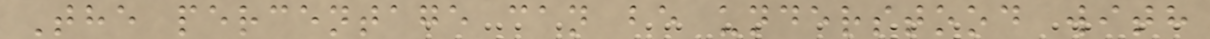The percentage can be understood with
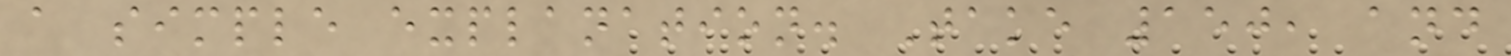a simple explanation. Take 150, and
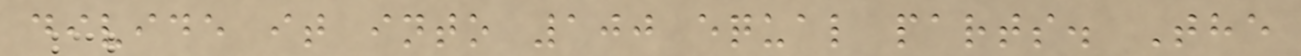divide it into 100 equal parts. The
